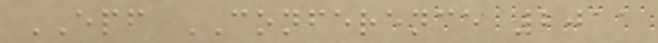EPF CONFERENCE 2011
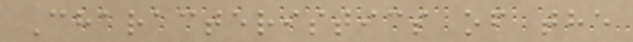Characteristics of the
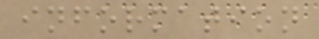information
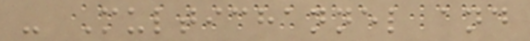- Multichannel and
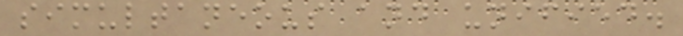simultaneous and unified.
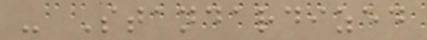- Standardized
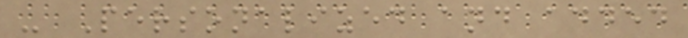- Personalized and added
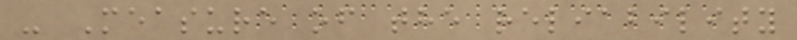- Measure of the reliability
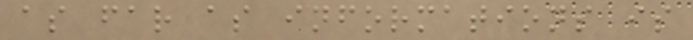as far as informations is
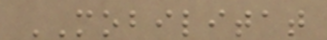MOBILITAT
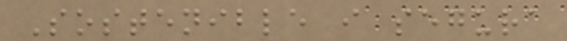Sostenible i segura
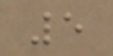5
